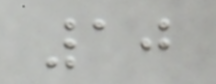10
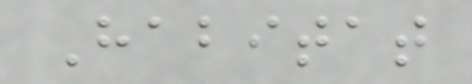Habitat
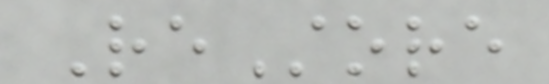ReStore
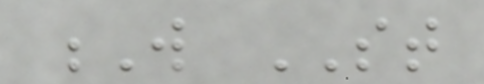W ST
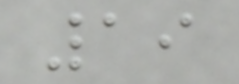19
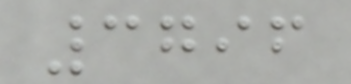3796
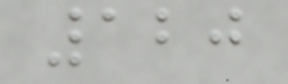120
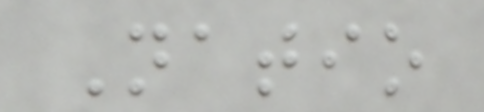Natio
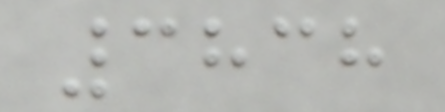3838
